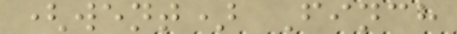(went) Finch
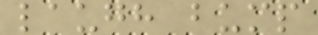laugh bump
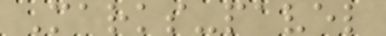Marks-pavel
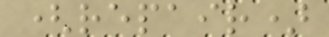(repair)
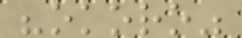"okoro"
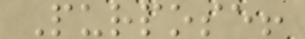Purpose!
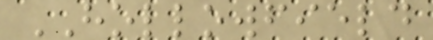HOLLOWFIELD
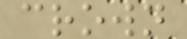crown
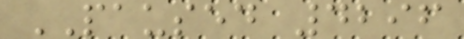PAUSED 4296
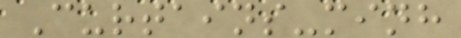Curtains-minh
